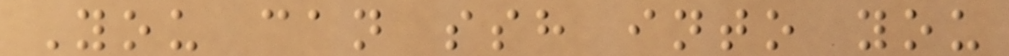You can ssh into you
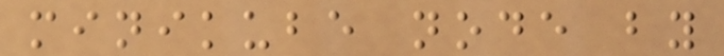minikube node by
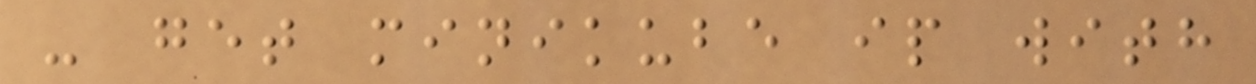- get minikube ip with
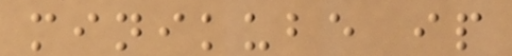minikube ip
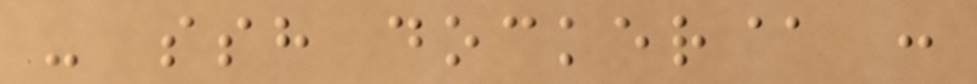- ssh docker@ :
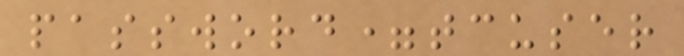password=tcuser
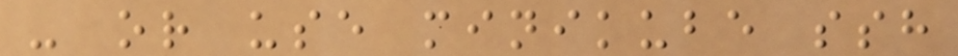- or use minikube ssh
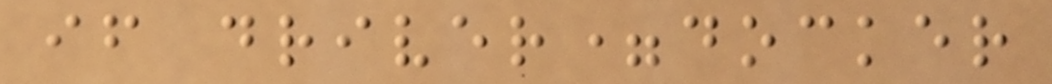if driver=docker
